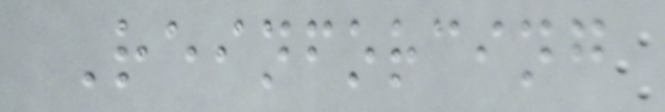Reinforcing
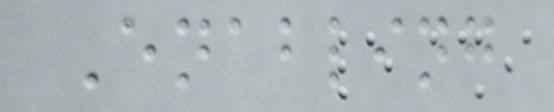Enabling
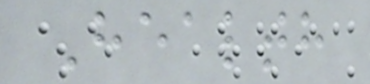Health
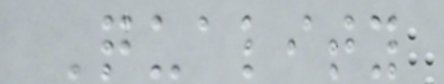Quality
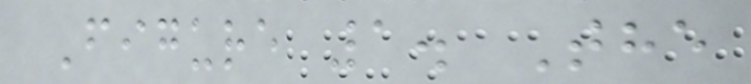Figure 1. The
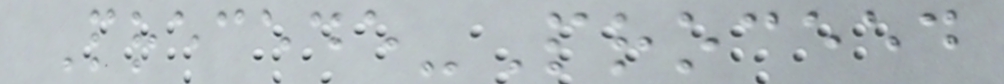Precede-Proceed
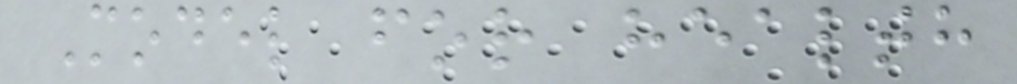Model for health
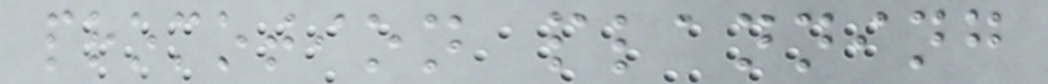promotion planning
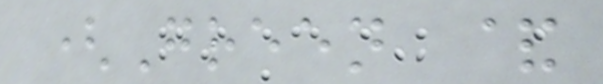(Green &
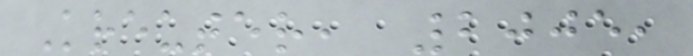Kreuter, 2005,
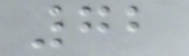72
